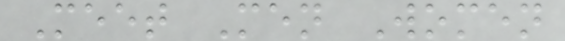Meet Men Women
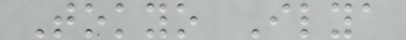Tokyo Ilya
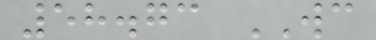58.73 WC
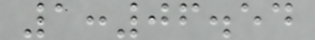1:06.54
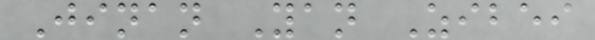Jinan Yan Zibei
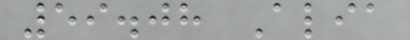59.08 Alia
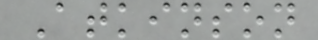Atkinson
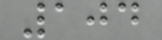104
